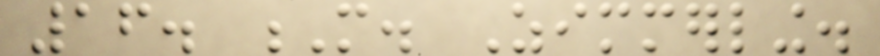16. M. Zimmerling.
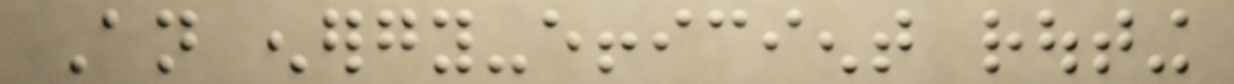An energy-efficient routing
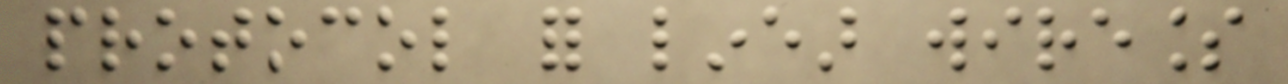protocol for linear wireless
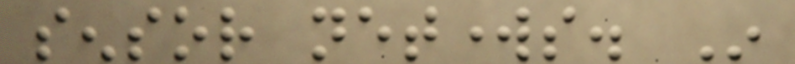sensor networks. In
